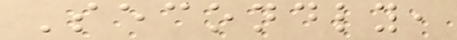Secondly,
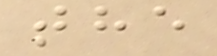the
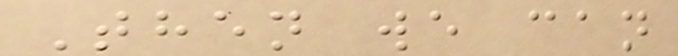Then we can
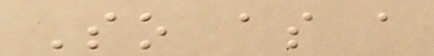So as a
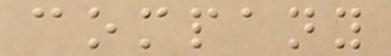company
